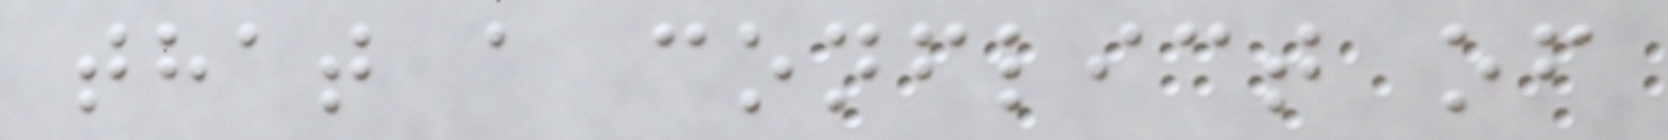that a conflict of
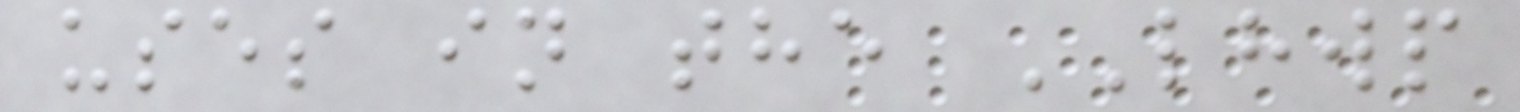uses in the LHWP
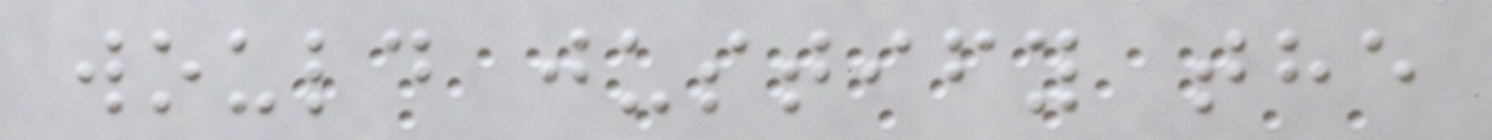would justify the
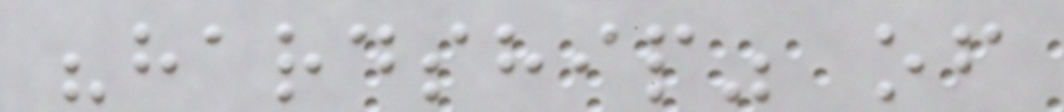"hardship" of
